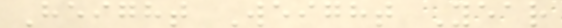Height Weight Year
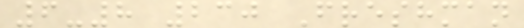6-8 230 Freshman
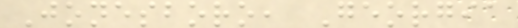Jonesboro, Georgia
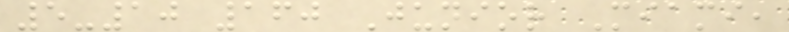5-10 160 Junior Miami,
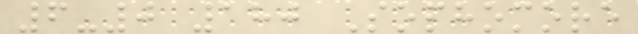6-0 180 Sophomore
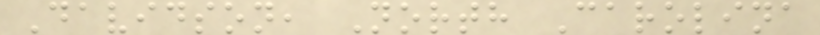Davidson, North Carolina
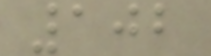102
